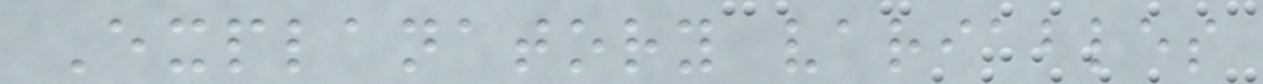Explanatory variables
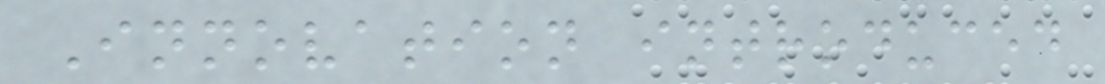Innovation introduced
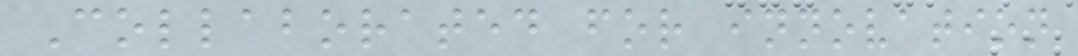Collaborated for innovation
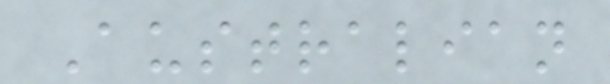Australian
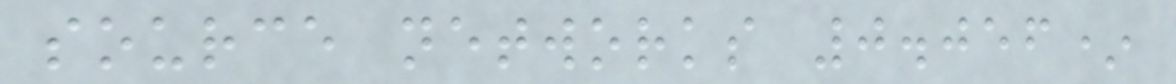source networks 0.056*
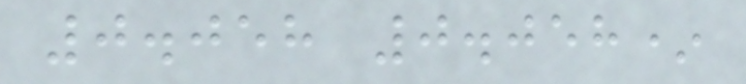0.058 0.058*
